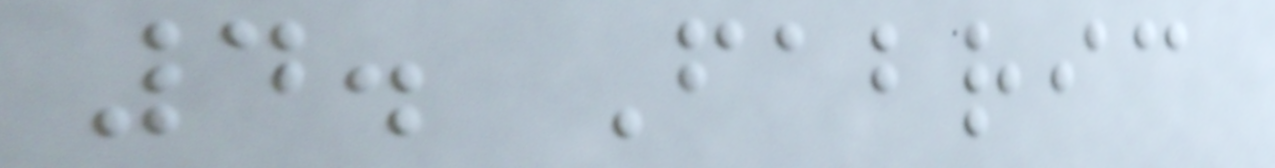4. Fabric
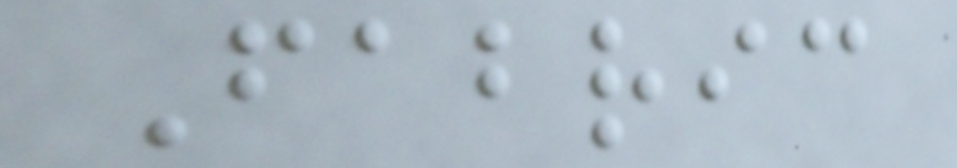Fabric
